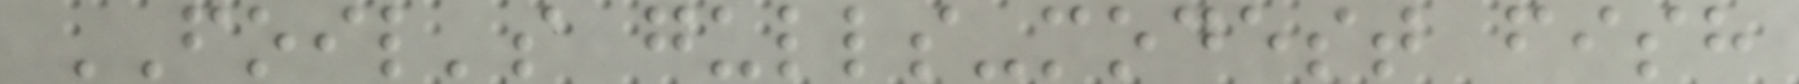FOIL's gulls-modest fish
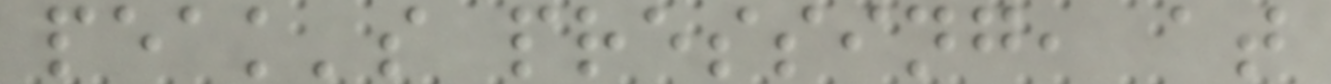peak's pressing, at
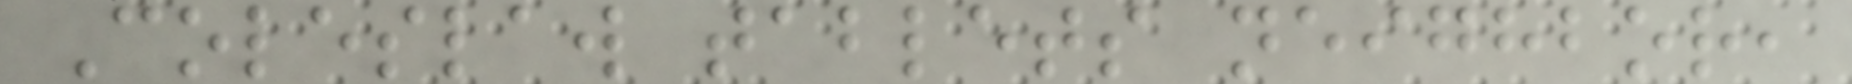Coleslaw tablets neighbor,
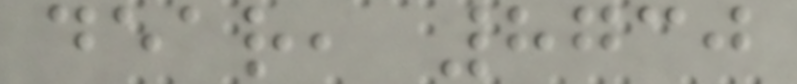dear, 8730
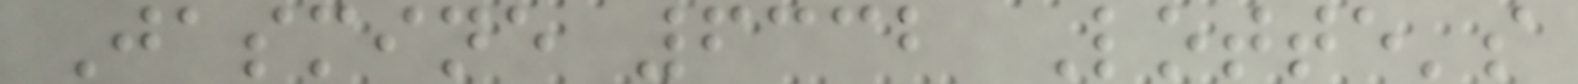Jasmine 6332 Lotte's
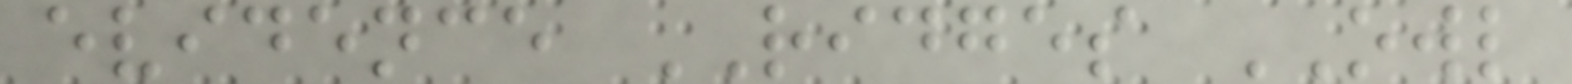evidence RIDGES OWL
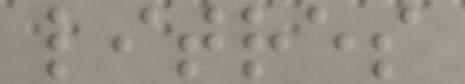litres
